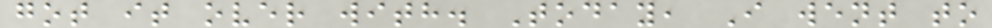got it over with. Today, I went to
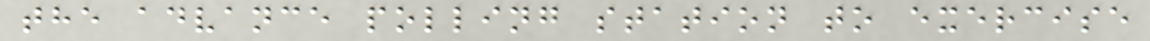the advance polling station to exercise
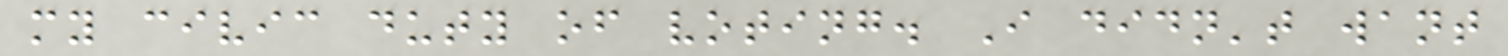my civic duty of voting. I didn't want
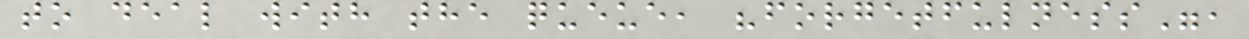to deal with the queue, "forgetfulness",
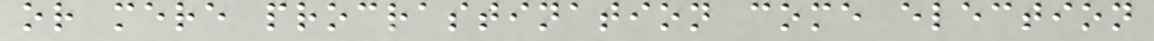or mere procrastination come election
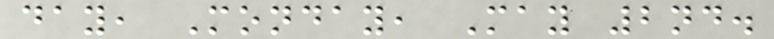day, Monday, May 2nd.
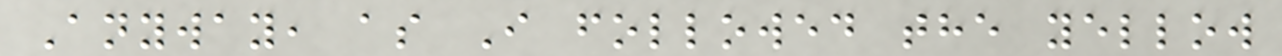Anyway, as I followed the yellow
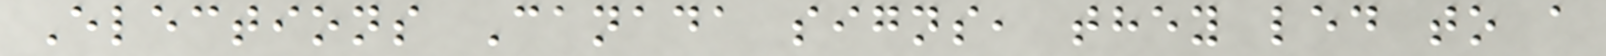Elections Canada signs, they led to a
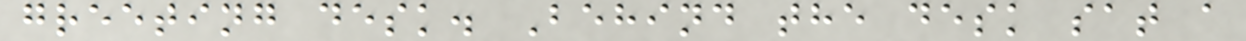greeting desk. Behind the desk sat a
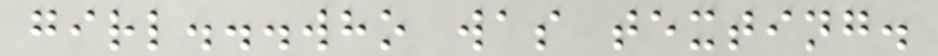girl...who was texting.
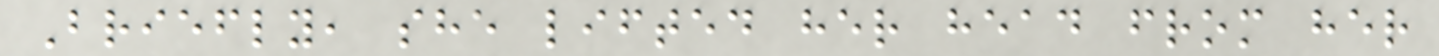Briefly, she lifted her head from her
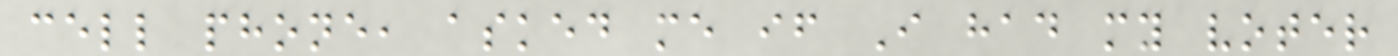cell phone, asked me if I had my voter
